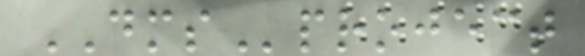DMSproject
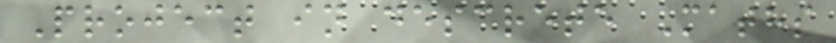Project in descrete Maths
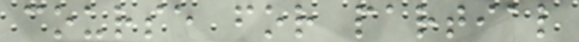course for partial
